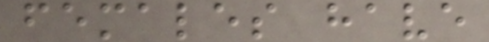females have
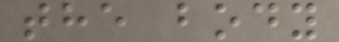the body
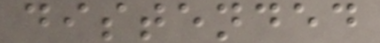distended
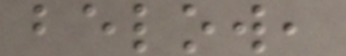below,
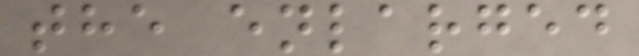the enlarged
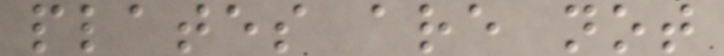plates are not
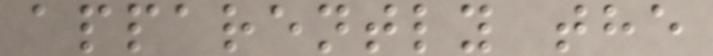apparently the
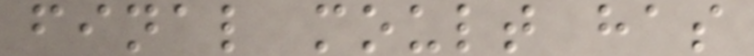final moult has
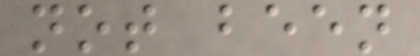not been
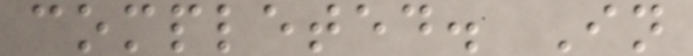completed. In
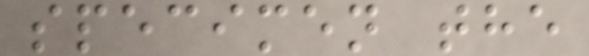specimen the
